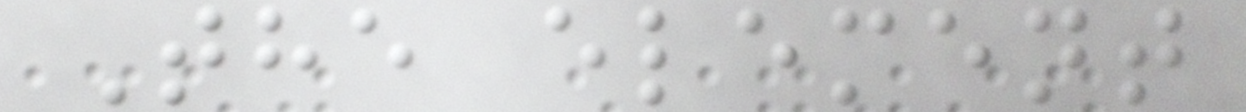The element
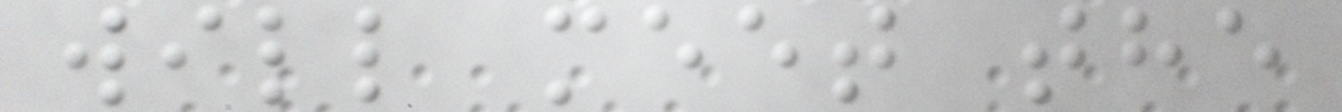will meet the
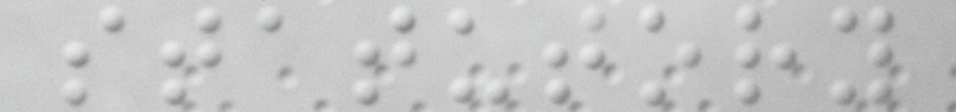statutory
